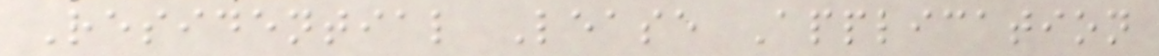Residential Lease Application
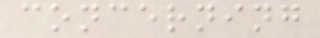concerning
